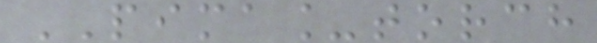PIMA_torch
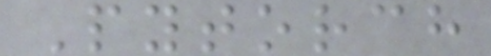Pytorch
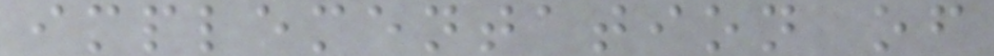implementation of
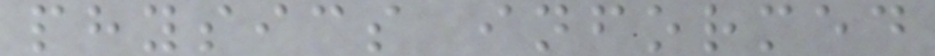physics informed
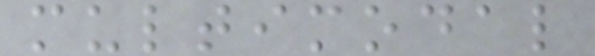multimodal
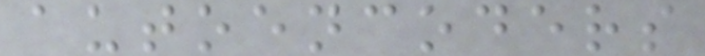autoencoders
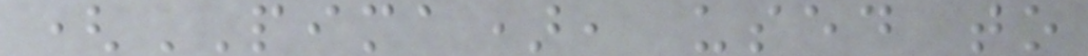(PIMA), used to
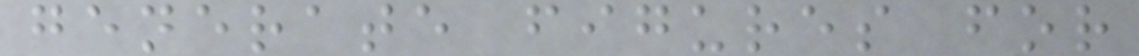generate figures for
